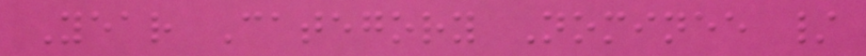Year Category Nominee /
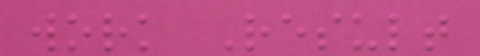work Result
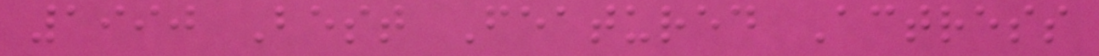1990 Best Featured Actress
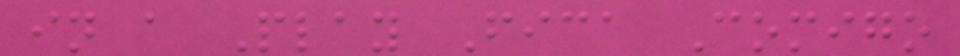in a Play Fica Comigo
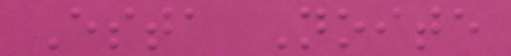Esta Noite
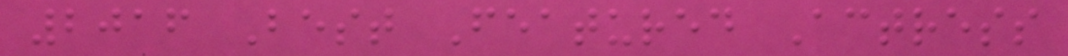2016 Best Featured Actress
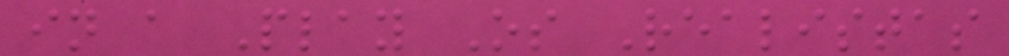in a Play Os Realistas
